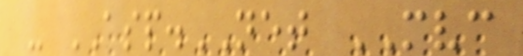- ASP.NET MVC
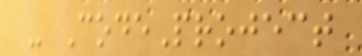- CodeProject
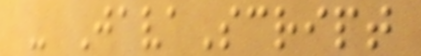- JavaScript
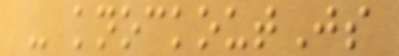- knockoutJs
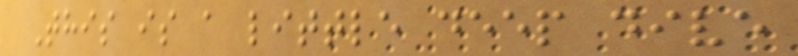This is a little deep dive
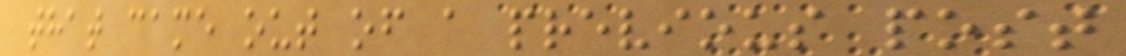that came out of a previous post
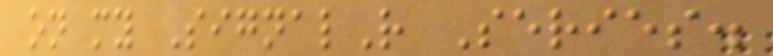on my SignalR Series.
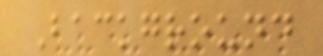Background
